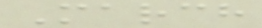March
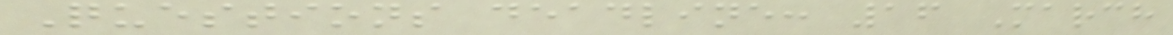Questions deadline: 16 March
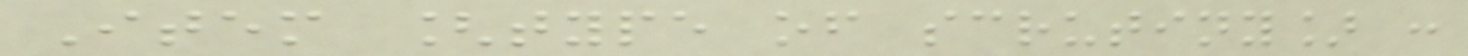Item [type of scrutiny] :
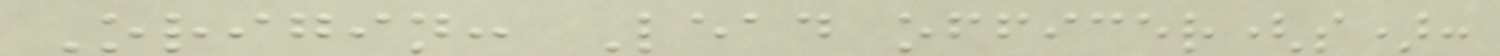Origin: Lead officer(s):
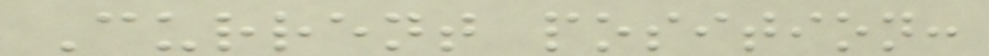Current position:
